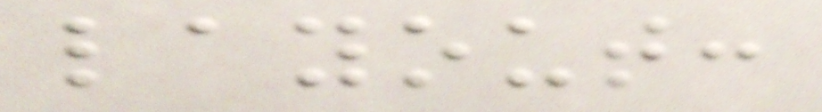layout:
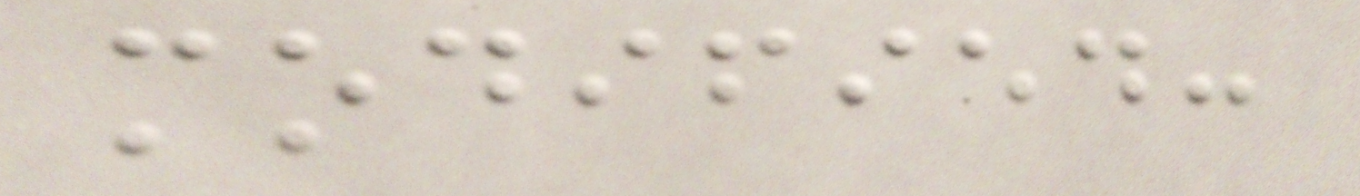modified:
